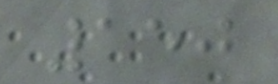150
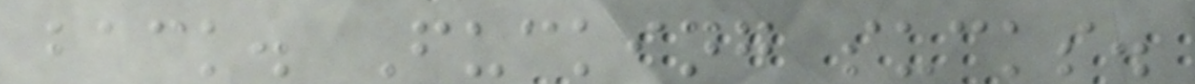back. Fucking sucks.
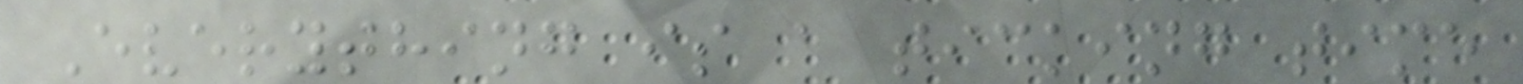Everything is a ticking time
